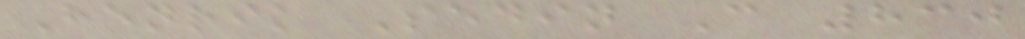Henrik Sedin C 830
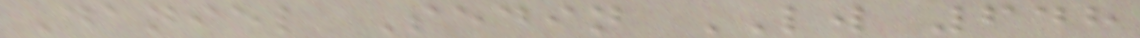Daniel Sedin LW 648
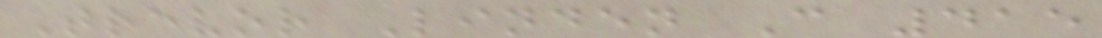Trevor Linden C 415
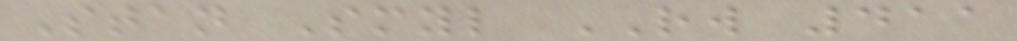Stan Smyl RW 411
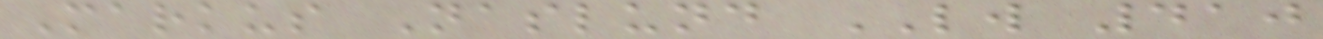Markus Naslund LW 410
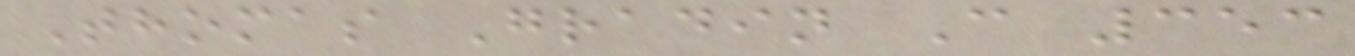Thomas Gradin C 353
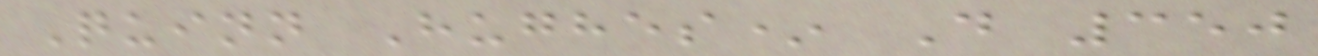Quinn Hughes* D 350
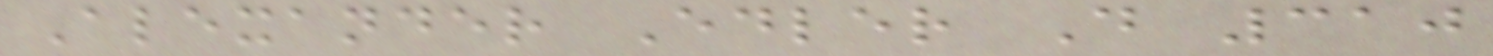Alexander Edler D 310
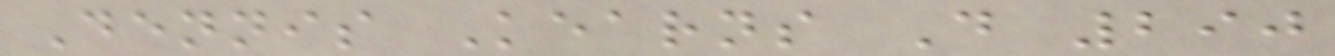Dennis Kearns D 290
